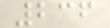236
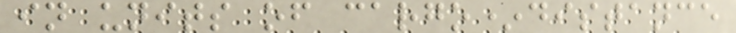in units of cargo*distance
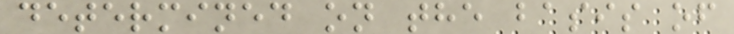determined on the basis of
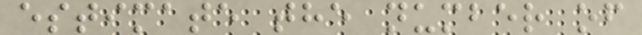estimate the number of
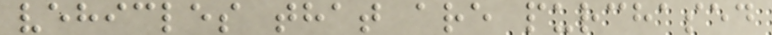vehicles that are purchased
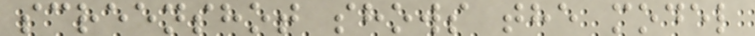screenshot shows the model
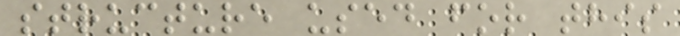structure used for this
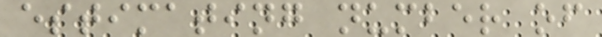estimating number of
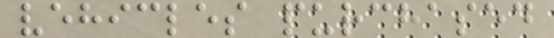vehicles purchased
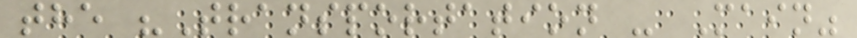the "Transportation - Main"
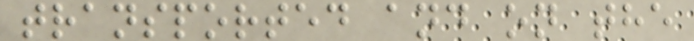transported and on the
